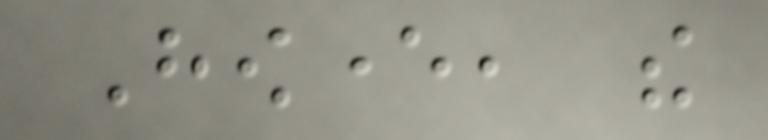However, the
